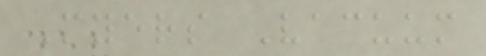Myers Vacuum
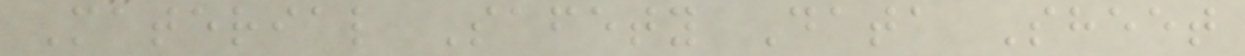Material Safety Data Sheet
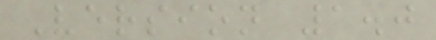Version 1.0
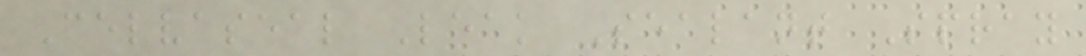Celvaseal Leak Sealant Spray
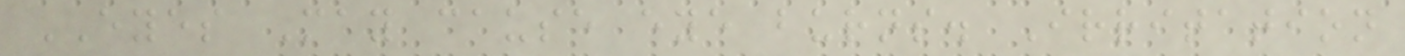EYES May cause eye burns. Irritation
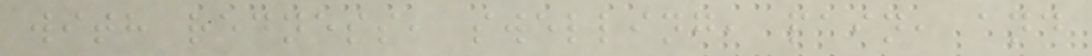with redness, swelling, pain, and
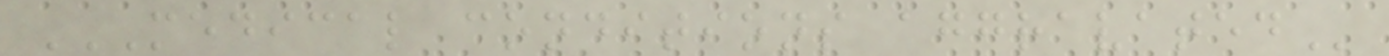MEDICAL CONDITIONS AGGRAVATED
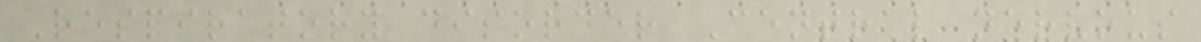Respiratory disorder Central nervous
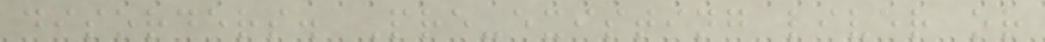disorders. Pre-existing liver or
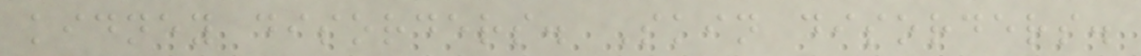kidney disorders. Skin disorders.
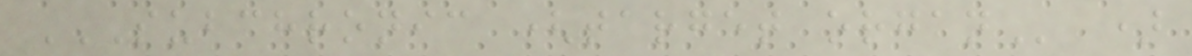SUBCHRONIC (TARGET ORGAN )
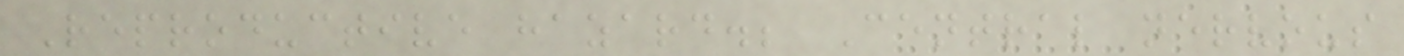Reproductive hazard.; Central nervous
